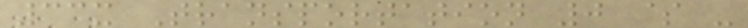33x Transportation 0 $ -
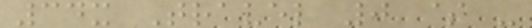34x Travel 0 $ -
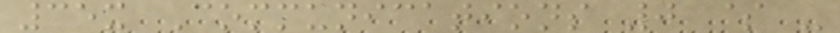35x Communications 0 $ -
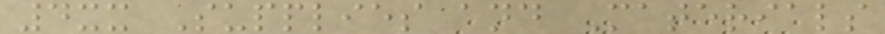4xx Supplies and Materials
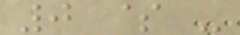0 $ -
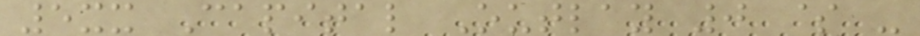5xx Capital Outlay 0 $ -
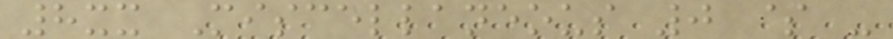8xx Miscellaneous 0 $ -
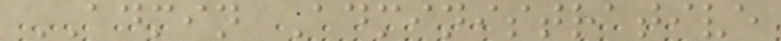ADMIN Administrative
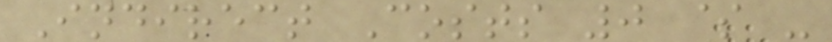Indirect Costs 0 $ -
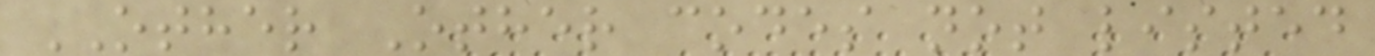OTHER Other codes not listed
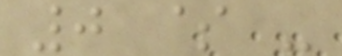0 $ -
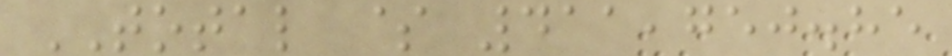TOTAL $ 411,750.85
